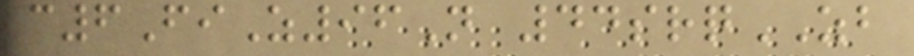c6FiZ96N 44srqZB
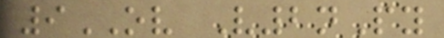9OV V2nPy
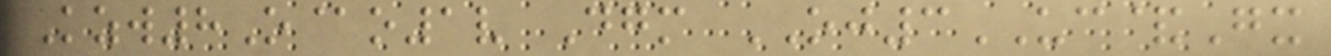Kzw8O@o1v Dgm OJ3UC&Gx
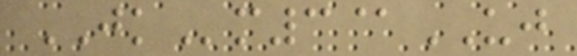JKm3@UJ
